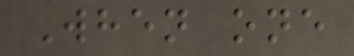When one
